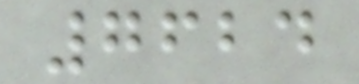7624
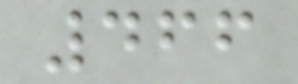466
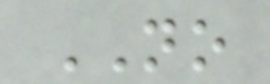NO
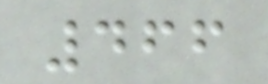466
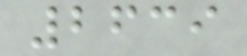2639
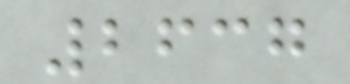2637
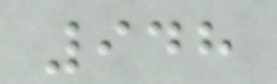948
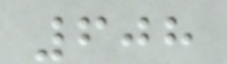608
